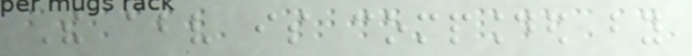The above is compounded by
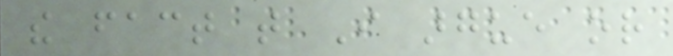the fact that I argue or
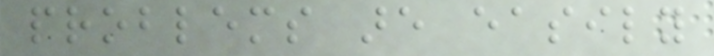problems are easily
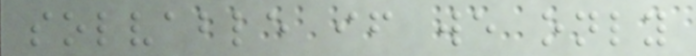solvable if we only
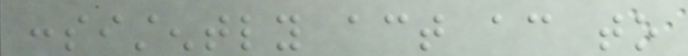consistently act according to
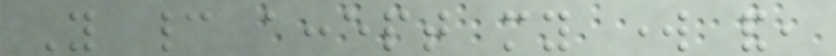You cannot accept my work and,
